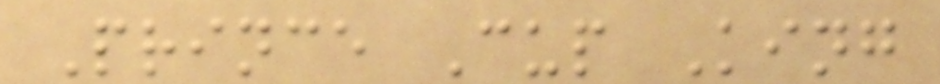Prince Cup King
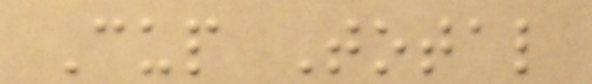Cup Total
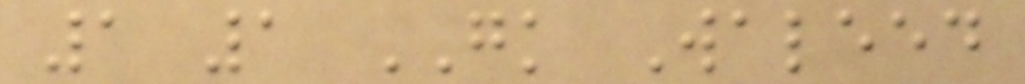1 1 GK Waleed
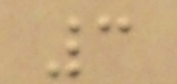3
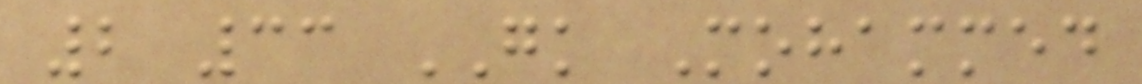2 33 GK Mohammed
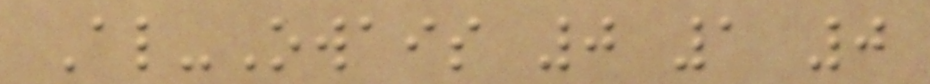Al-Owais 0 1 0
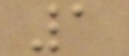1
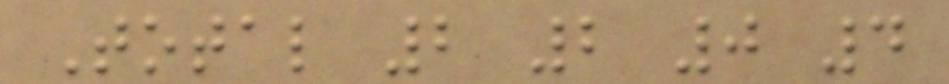Total 2 2 0 4
